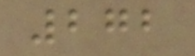272
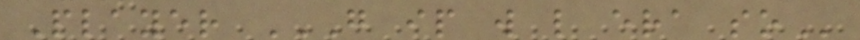Player G IP W L ERA SO
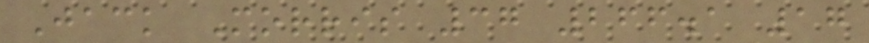Jack Morris 37 266.1 17
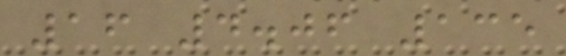16 4.06 135
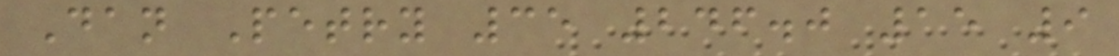Dan Petry 35 246.0 15 9
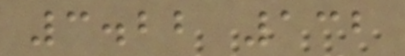3.22 132
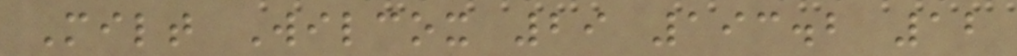Milt Wilcox 29 193.2 12
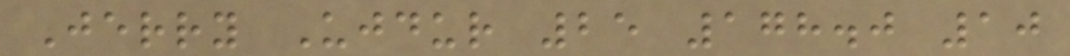Jerry Ujdur 25 178.0 10
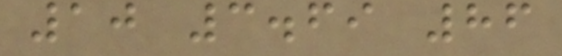10 3.69 86
